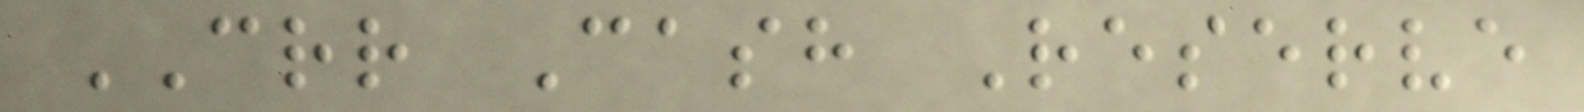CRR Cash Reserve
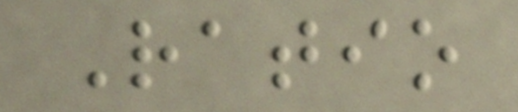Ratio
